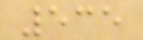535
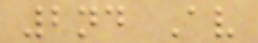2nd Av
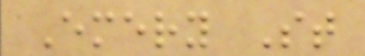Emery St
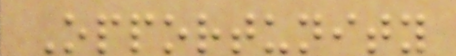Opportunity
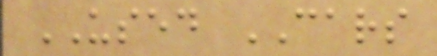USED CARS
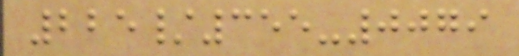225/355-0079
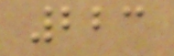223
